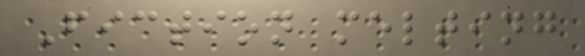Fiction melting
